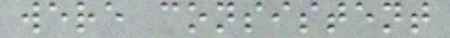were consistent
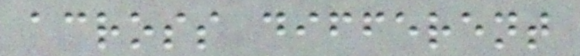across different
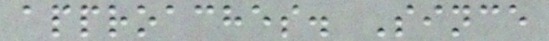approaches. Since
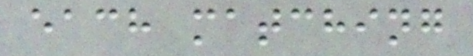each matching
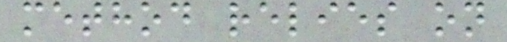method relies on
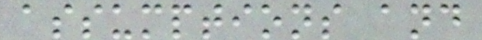assumptions and
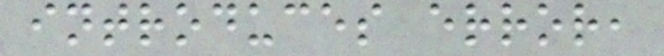introduces error,
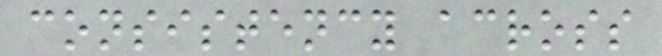consistency across
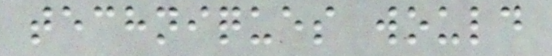techniques would
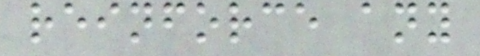reinforce any
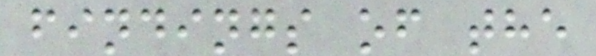findings of the
